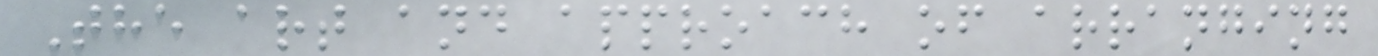The art and approach of arranging
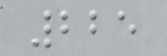225
